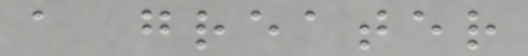a greater
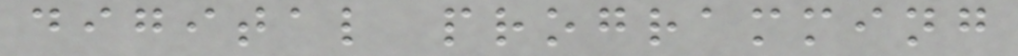digital programming
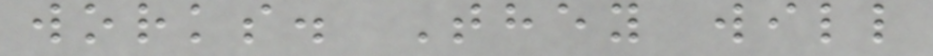works. They will
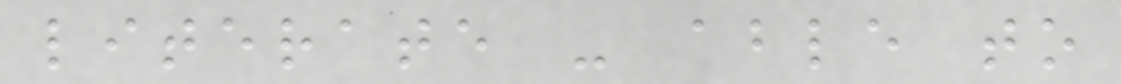literate - able to
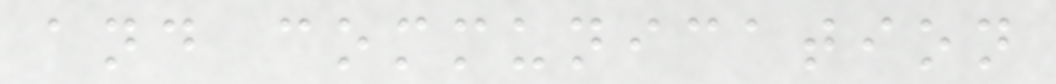and communication
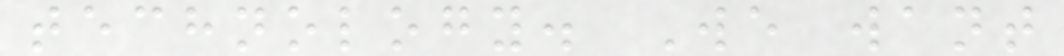technology. We want
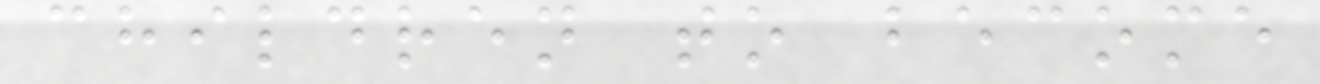children to become
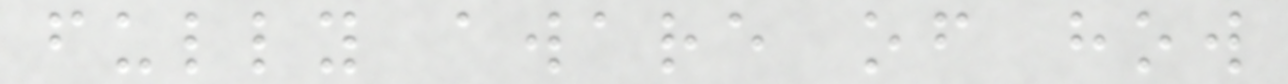fully aware of how
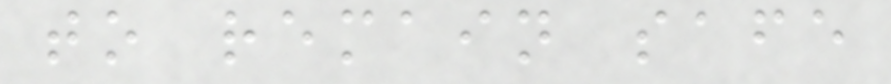to remain safe
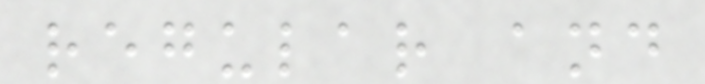regular and
